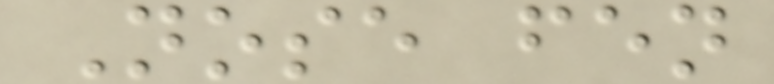Nose fen
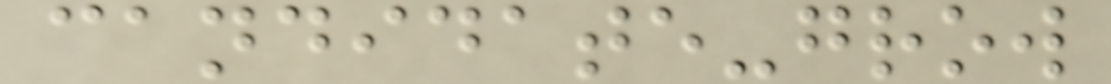candidate-grow
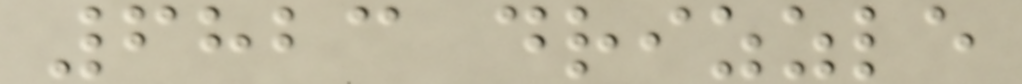6823 drizzle
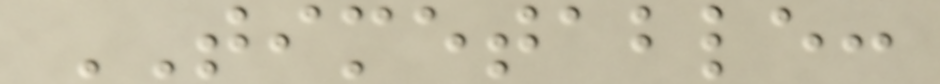TIMETABLE:
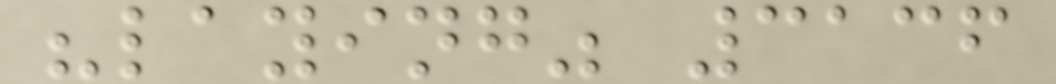"laying" 3136
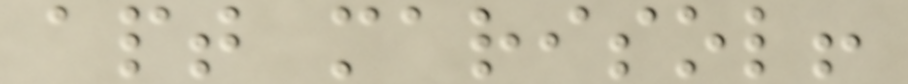apt marisol!
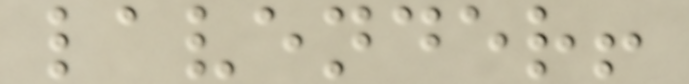lavender!
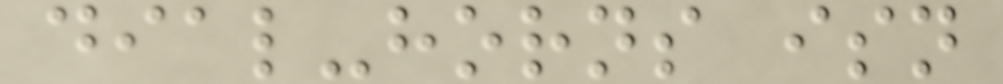dial-horns isn
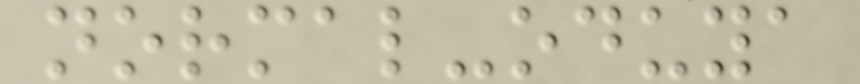normal-oduya
